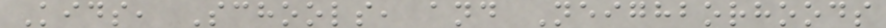Kids, Schools, and Neighborhoods
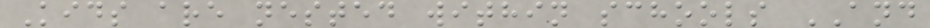Kids are nested within schools AND
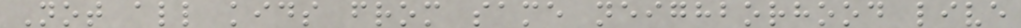Not all kids from same neighborhood live
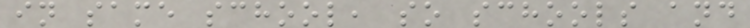in same school, so schools and
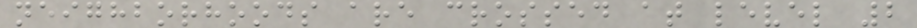neighborhoods are crossed at level 2
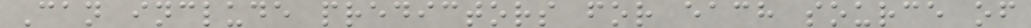Can include predictors for each source of
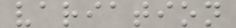variation
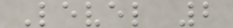Level 2
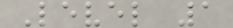Level 1
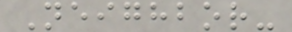Neighbor-
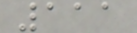111
